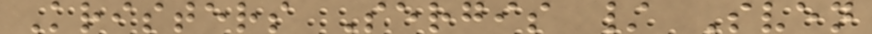Kristers Sergis / Sven
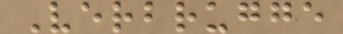Verbrugge
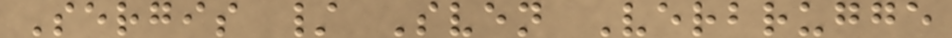Sergis / Sven Verbrugge
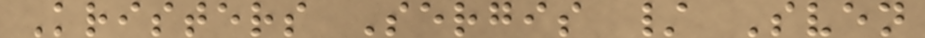Kristers Sergis / Sven
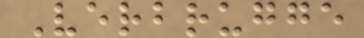Verbrugge
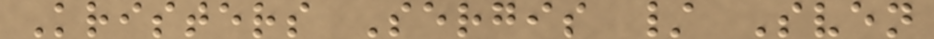Kristers Sergis / Sven
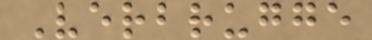Verbrugge
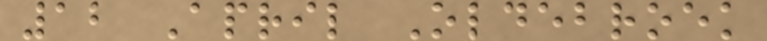12 April Oldebroek
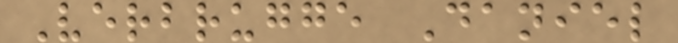Verbrugge Daniel
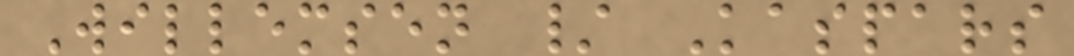Willemsen / Kaspars
